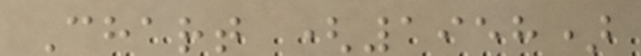Chart (1958)
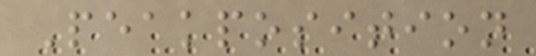Peakposition
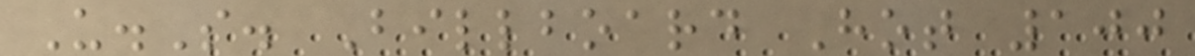U.S. Billboard Hot 100
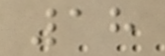18
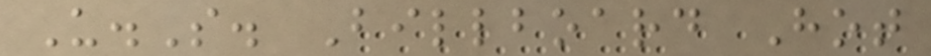U.S. Billboard Hot
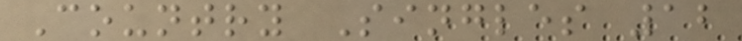Country Singles 12
